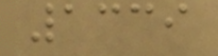1339
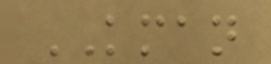KMAN
